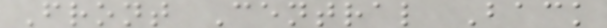Front Central Back
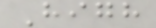High
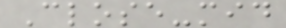Close-mid
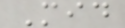Mid
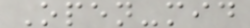Open-mid
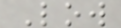Low
